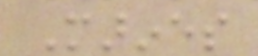Marines
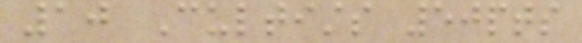10 Cultists 50pts
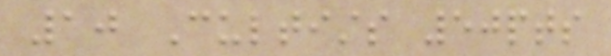10 Cultists 50pts
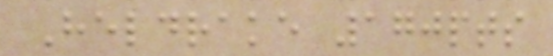Heldrake 170pts
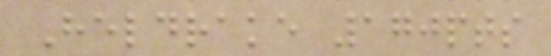Heldrake 170pts
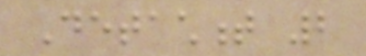Detachment 2
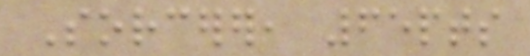Sorcerer, 65pts
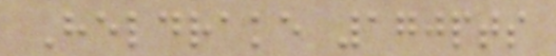Heldrake 170pts
